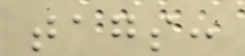tags:
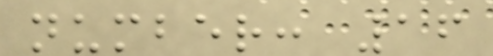number: 16
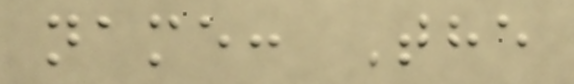name: The
